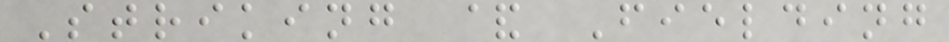Striking & Fielding
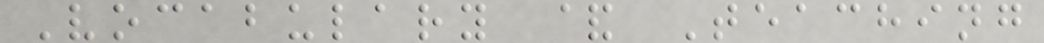Vocabulary & Teaching
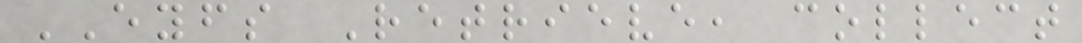EYFS Retrieve, collect
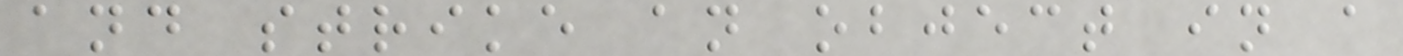and strike an object in a
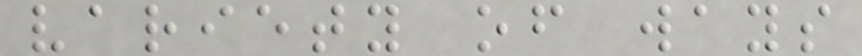variety of ways
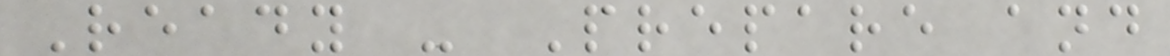Ready - Prepare and
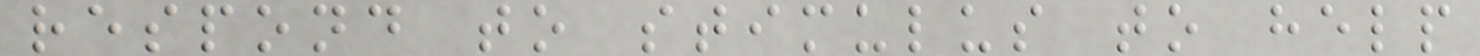respond to stimulus to help
